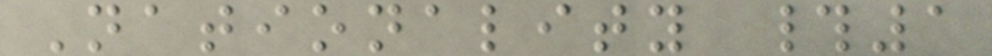Nationality #1
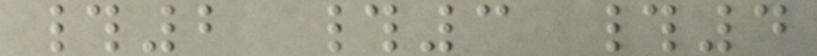#2 #3 #4
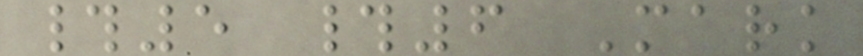#5 #6 Mark
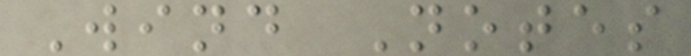Wind Notes
